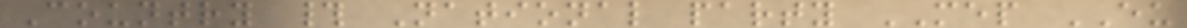Country # National party MEP EU
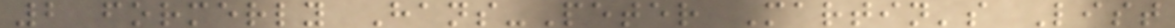2 formerly Hans-Peter Martin's List
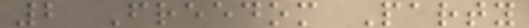2 Freedom Party
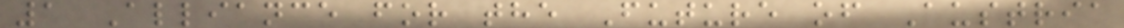1 Alliance for the Future of Austria
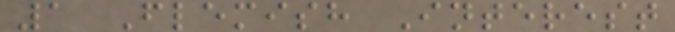1 Flemish Interest
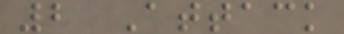2 Attack
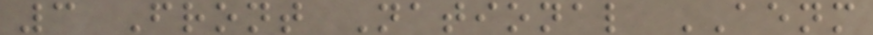3 Front National AENM
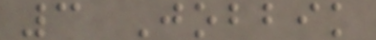3 Jobbik
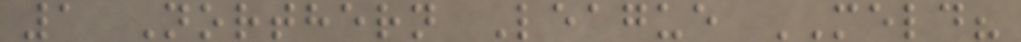1 Northern League MELD?
